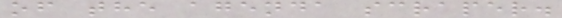of the agenda scraper.
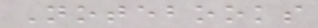Notebooks
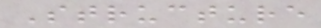Structure
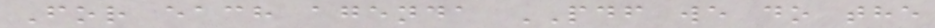For each agenda PDF we do the
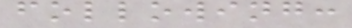following:
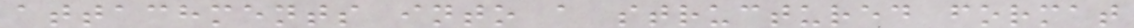attachments into a structured format
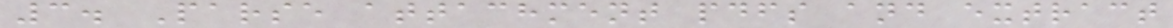3. Parse attachment pdfs and extract
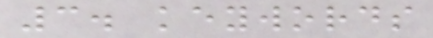3. keywords
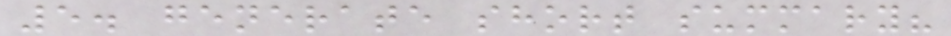5. generate short summary?
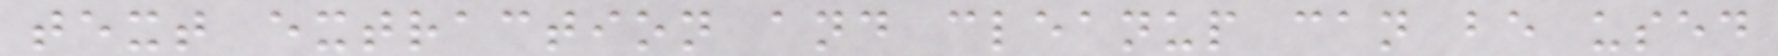text extraction and cleanup can be used
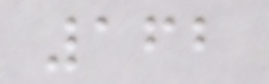162
